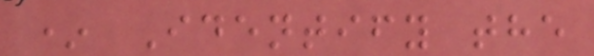* Identify the
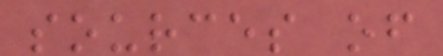sources of
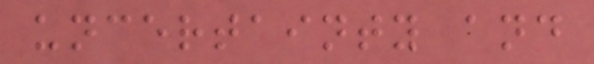uncertainty and
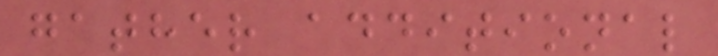gather additional
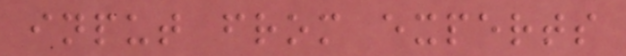input from experts
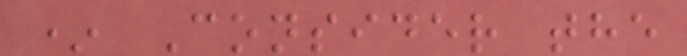* Consider the
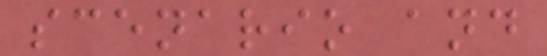scenario and
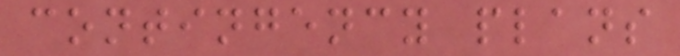contingency plans
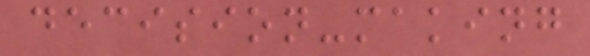decision-making
